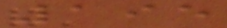195
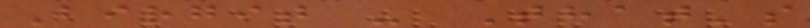Birgit - That's
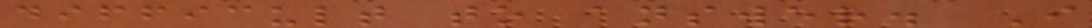difficult to answer. I
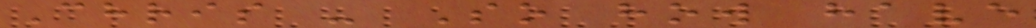Chris - So how have
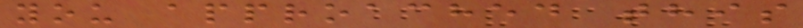you approached this
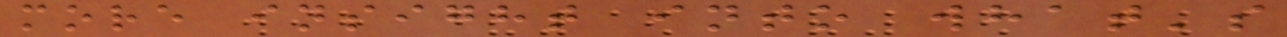more insight into what's
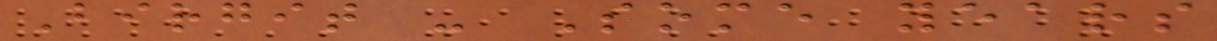Birgit - Some years
